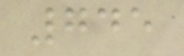745
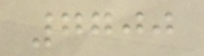7700
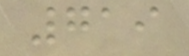719
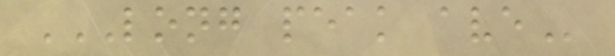LONG PEAK AVE
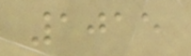1015
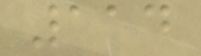114
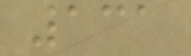131
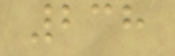238
